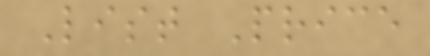List Price
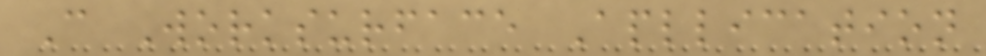C Worksurface Apllication
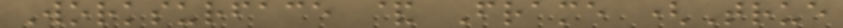Worksurface & Frame (True
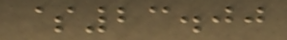$23.00
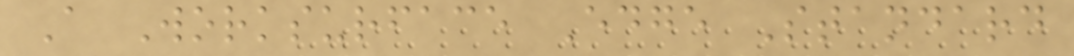A Worksurface Edge Standard
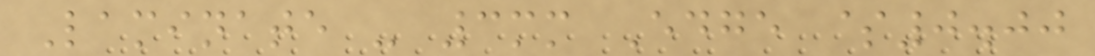Laminate - 3mm Edge $0.00
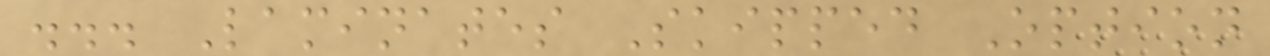... Laminates Skipped Option
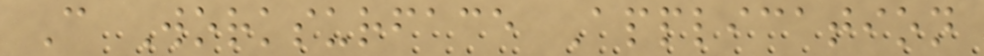C Worksurface Application
